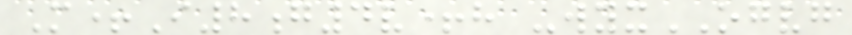M+I8g4v+h -wyxOGVG
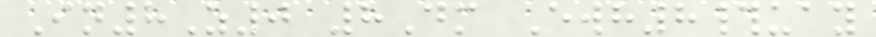In8Z0 8Dm Ewh8#uay
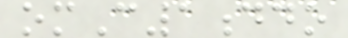omC1ddo
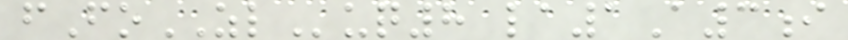fFoZLuq8 la1A3i
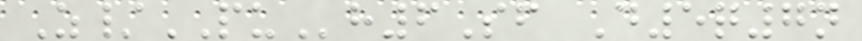Z/PUh6Sf D5q7n
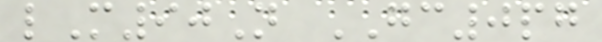lM90N GC0pg
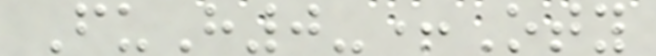FuH0-+Oty
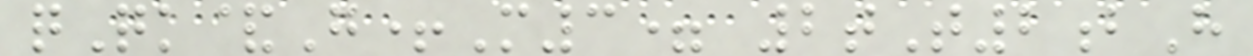qQk&G+M3= 2tT2bH
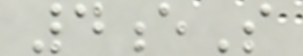4eS
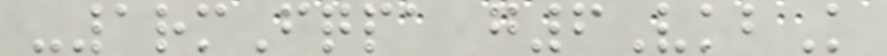-1rmFqpa g6VkbK
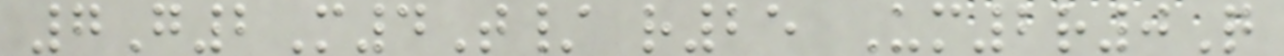7G2M4T/ r25 Um2r0Q
